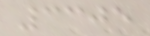3305
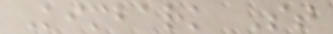Kimbark St
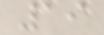19
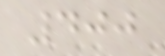400
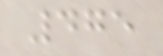475
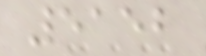5152
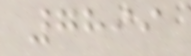7899
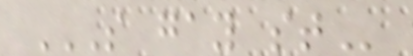S GAY ST
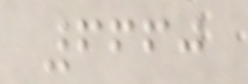6660
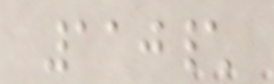110\
